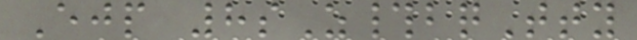Ejp 8sZ#bqTty
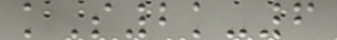kS2k-6
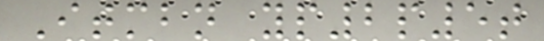Itmbn yp2p5t
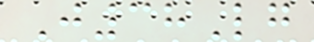J38Lg
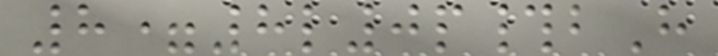8=8l0p#bH
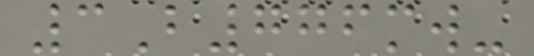3B776mw-
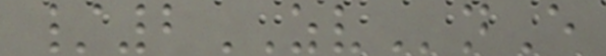/2ZVnE
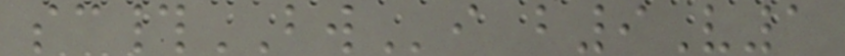sc#BWi b9V1
